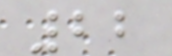22
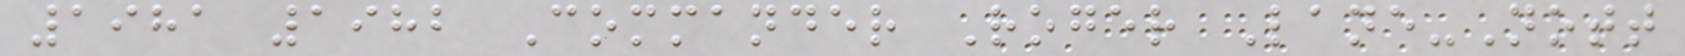1981 1982 Commander Roger Lane-Nott
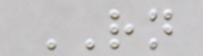RN
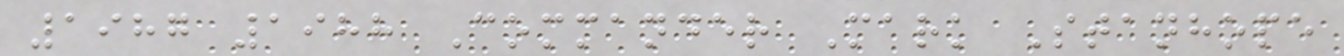1987 1988 Commander Mark Stanhope
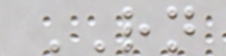RN
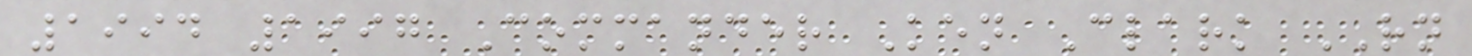1994 1997 Commander Ken Clark RN
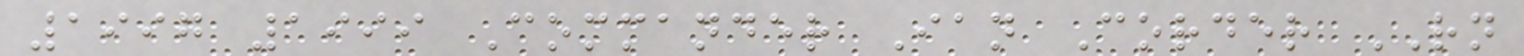1997 1999 Commander Ian Corder RN
